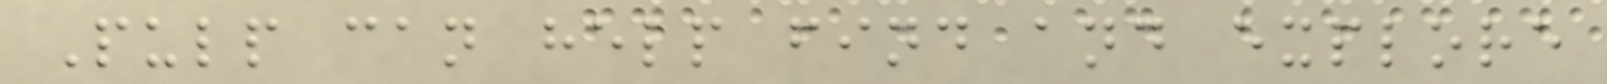Pulp can help find and explore
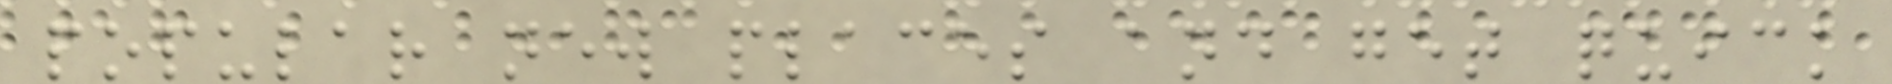popular new places and get quick
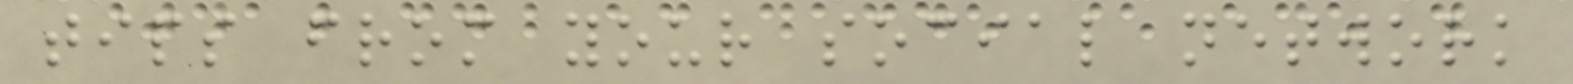tips from your social network
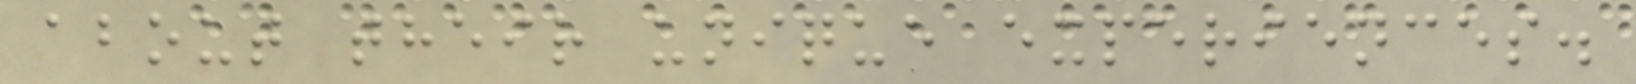about their unique experiences.
